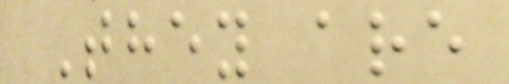They are
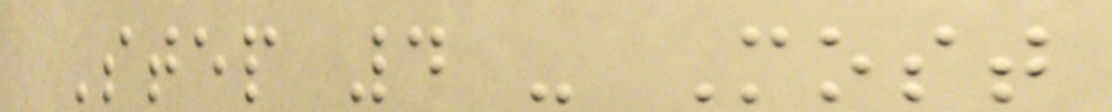Step 4 - Most
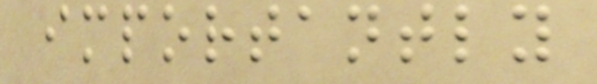importantly
